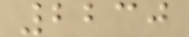2230
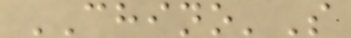CHINO'S
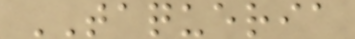TAQUERIA
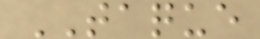TAQUE
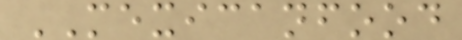MEXICANFOOD
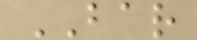BAR
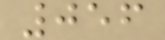056
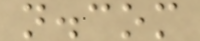n.com
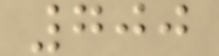700
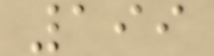199
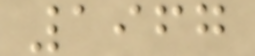1967
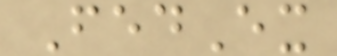FedEx
